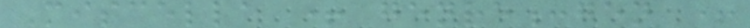Miscella + genre:gen +
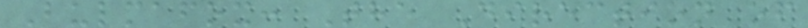Bulmafox: The Direction of
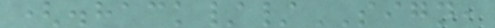(.hack//SIGN,
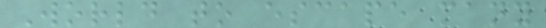World to escape many
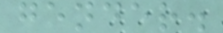gender.
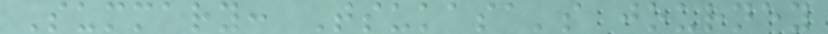Summary: Tsukasa's journey
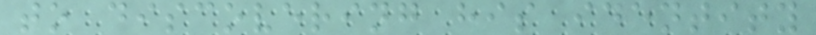to discovering his identity
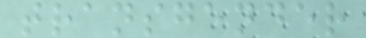transgender
